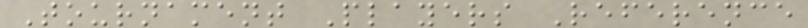Tournament Players Reference
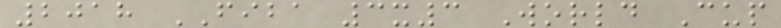2018 FIBA 3x3 World Cup
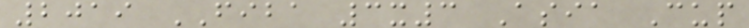2019 FIBA 3x3 Asia Cup
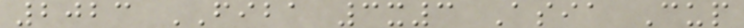2023 FIBA 3x3 Asia Cup
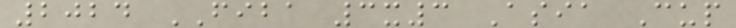2024 FIBA 3x3 Asia Cup
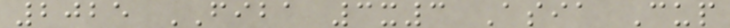2025 FIBA 3x3 Asia Cup
